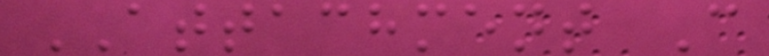ATTACHMENT C
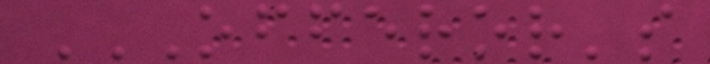OFFEROR'S
